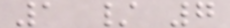1 / 7
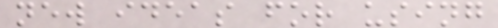new ideas for using
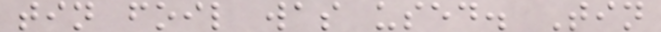tin foil was used. Tin
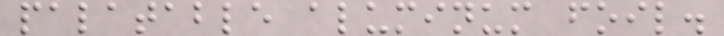palatable aluminum foil.
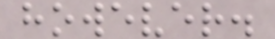however.
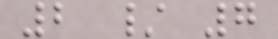2 / 7
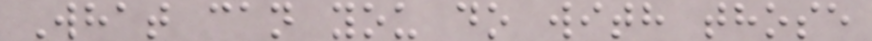What can you do with those
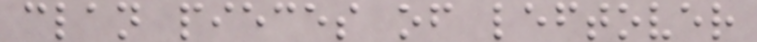clan pieces of leftover
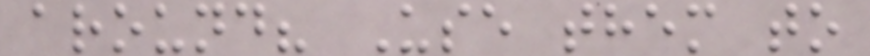around? Use them to
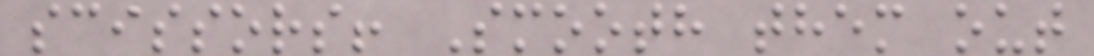scissors! Smooth them out
